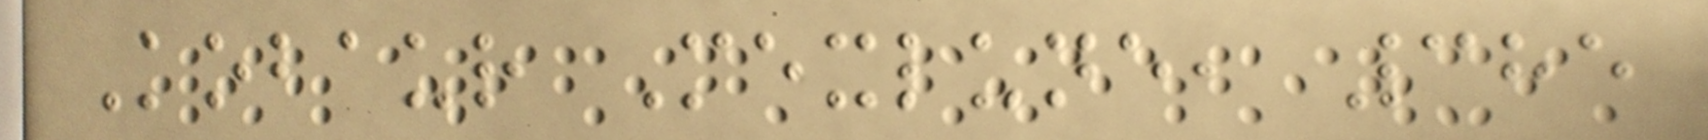Kobaur Mexlune, 385
